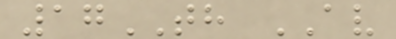17TH AV
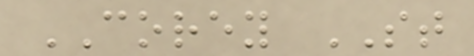COREY ST
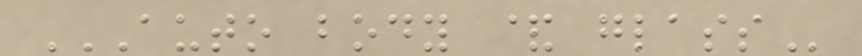AUTO BODY & GLASS
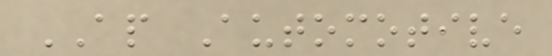AP Automotive
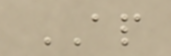AP
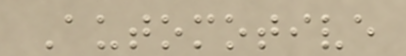Automotive
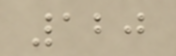120
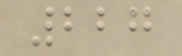227
